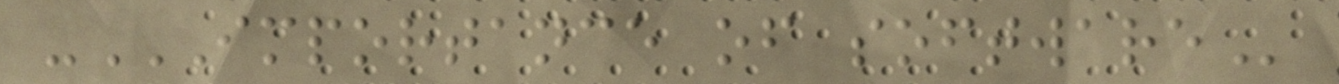-IMPORTANCE OF SOFTWARE
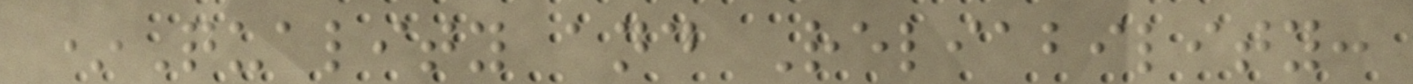*Quality and Reliability:
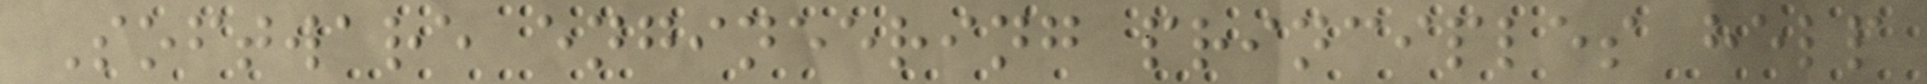Software engineering principles help
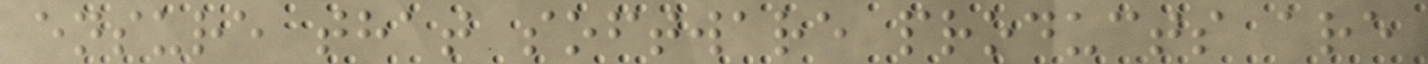ensure that software products are
